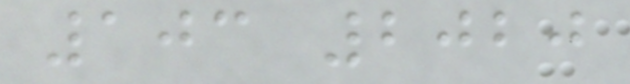103 2020
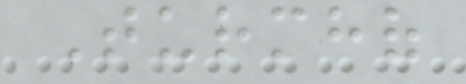Turmhof
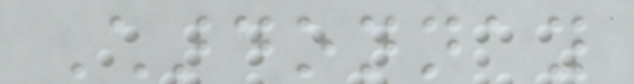Chardonnay
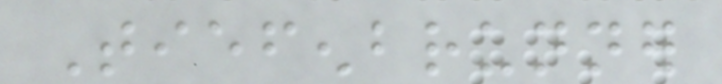Tiefenbrunner
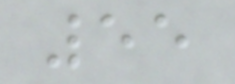55
